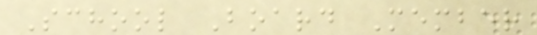School Board Member
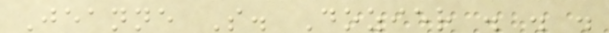Jeanne S. Dozier . . .
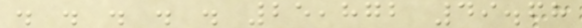. . . . . 25,872 49.68
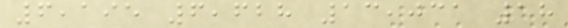6,195 6,628 13,031 18
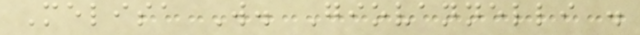Melisa W. Giovannelli .
